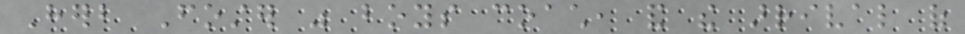Herb Foster was boys coach, and the arrival of
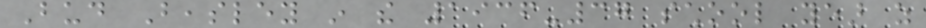Bud Beasley in the 1936-37 school year as
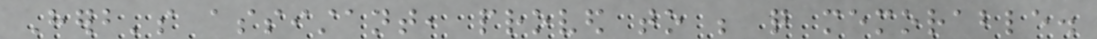Herb's assistant, proved to be quite memorable.
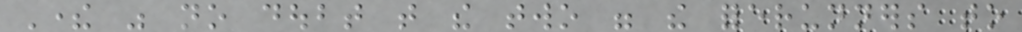There was no doubt that the two were the forerunners to
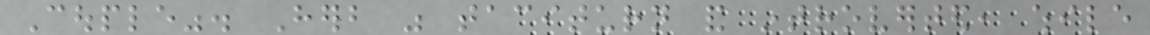Couple". Herb was taciturn and introverted, while
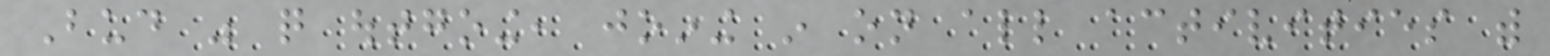Bud was quite outgoing, joining in on all activities with
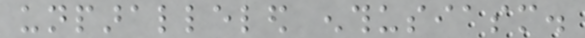unparalleled enthusiasm.
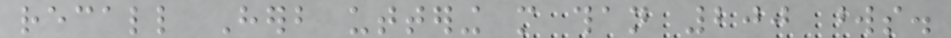recall Herb uttering more than 200 words.
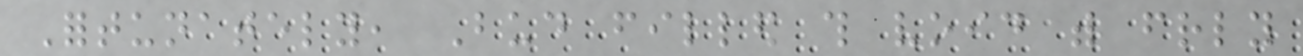Fortunately, Bud filled this void with friendly
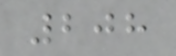208
